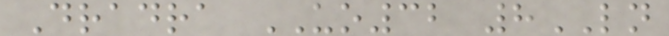Dradra UO32 8LN
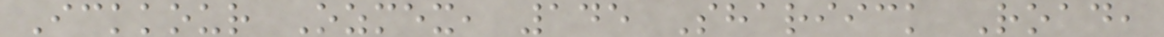Ickkour Ozmex, 145 Shariick Road,
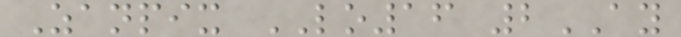Zanpix LO16 2AY
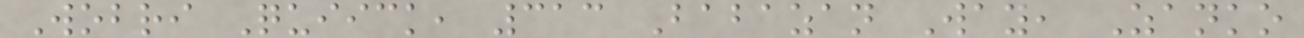Wobri Quiick, 313 Babazan Way, Zanko
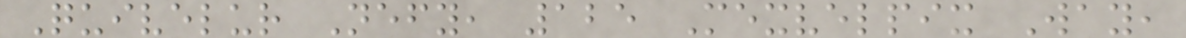Quivelur Nefy, 125 Mexvelpix Way,
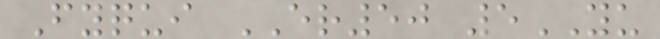Fyqui ER50 5YU
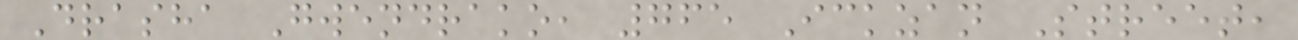Drasha Gwendrako, 765 Ickzan Street,
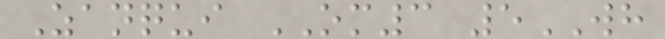Zanqui OM3 5WH
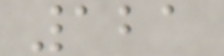121
